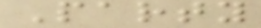Party
